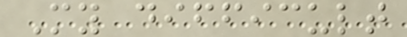My difficult
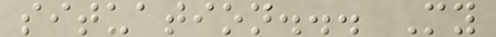situation... My
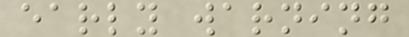early warning
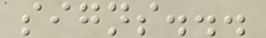signs...
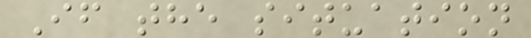If the situation
